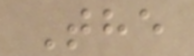The
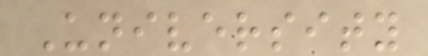University
